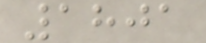1801
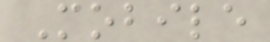Mobile
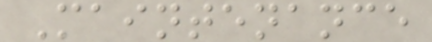Maintenance
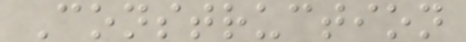Construction
